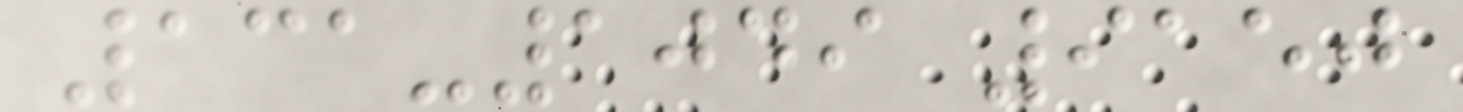131-1049 9150
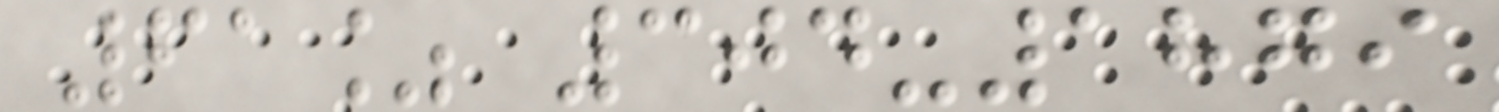61% 304-1879
